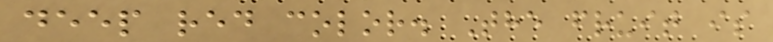deep red color. The fruit is
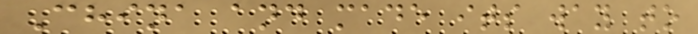China and made its way to
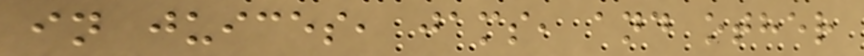in juices, jams, and other
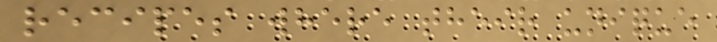recipes where their unique
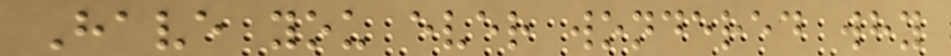Have you ever wondered why
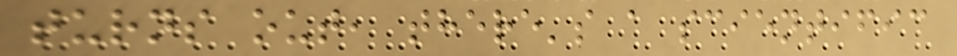turns out, there's a scientific
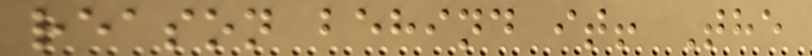reason behind it! The
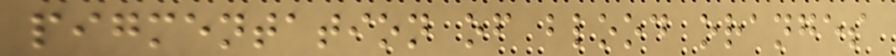pigmentation of blood oranges
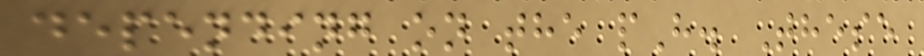depending on the pH. These
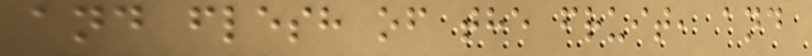and flesh of the fruit, and
